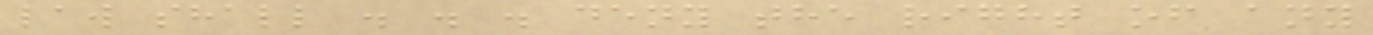law shall . . . deny the right of any
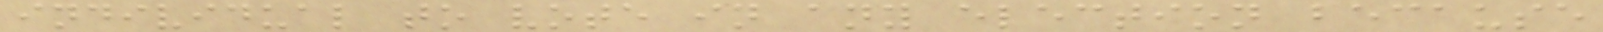individual to vote in any election because
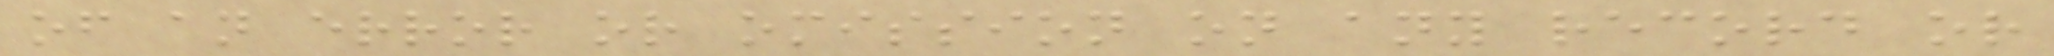of an error or omission on any record or
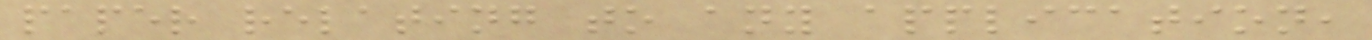paper relating to any application,
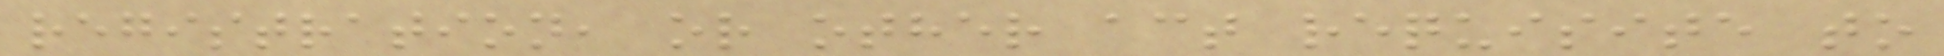registration, or other act requisite to
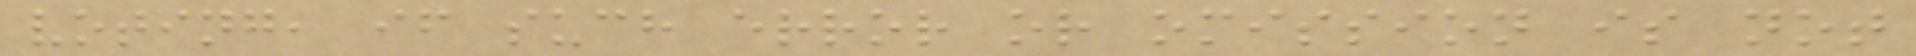voting, if such error or omission is not
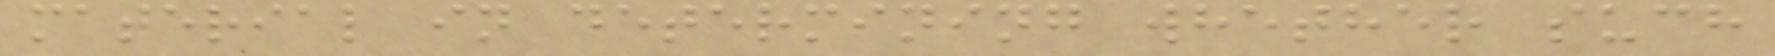material in determining whether such
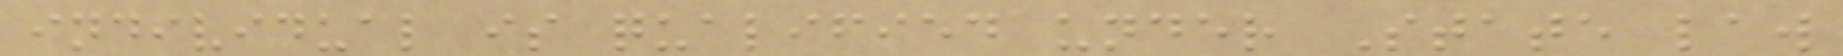individual is qualified under State law
